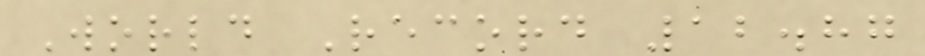World Record 12.87
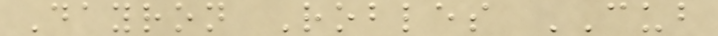Dayron Robles CUB
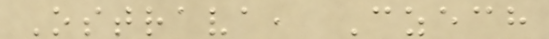Ostrava, Czech
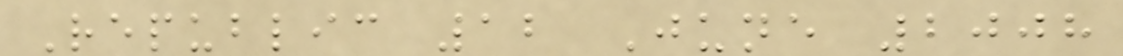Republic 12 June 2008
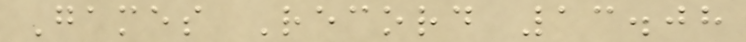Games Record 13.08
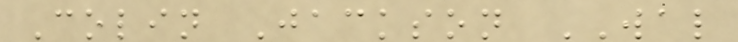Colin Jackson WAL
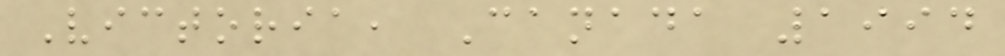Victoria, Canada 1994
